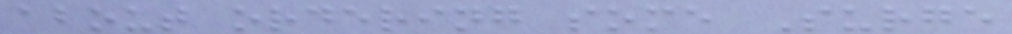about ordering some Surge
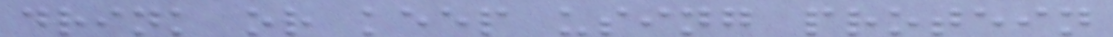drink or keep using protein
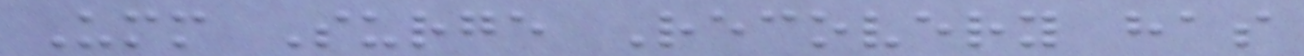Umm Surge Recovery has
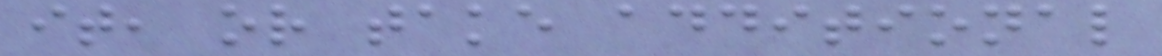it, or take additional
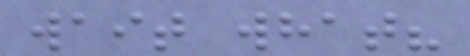wait what?
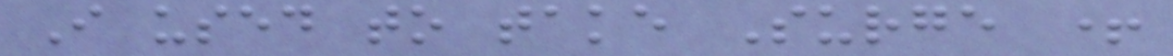I used to take Surge +
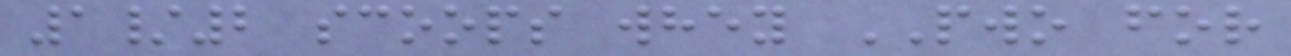1/2 scoops whey PWO for
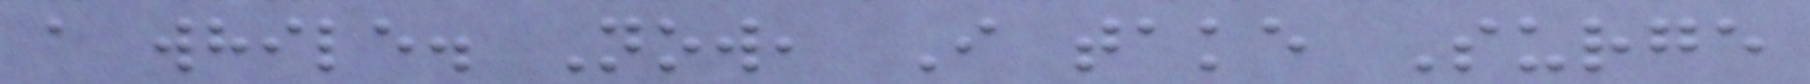a while. Now, I take Surge
